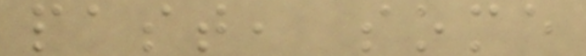past, some
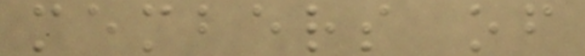members of
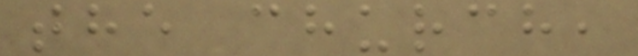the church,
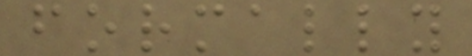formally
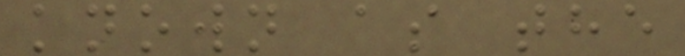known as the
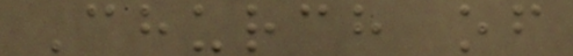Church of
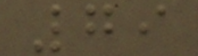79
